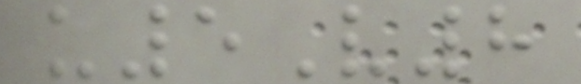u5V8
